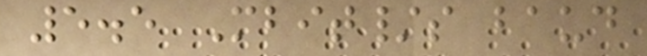5.5 Mbit/s baud
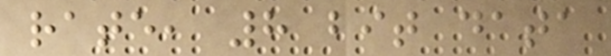rate, 8 bit data
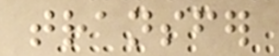transfer
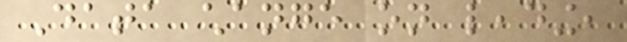Data change on leading,
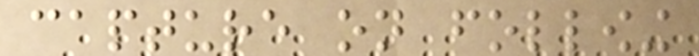capture on following
